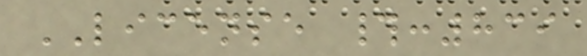LICENSE #:839
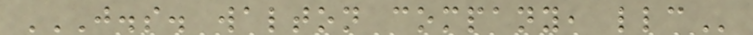J.S. WALTON COMPANY, LLC
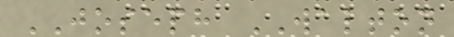JOSEPH WALTON
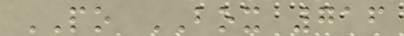PO BOX 716
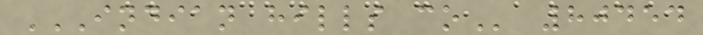INDIAN HILLS CO 80454
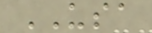USA
